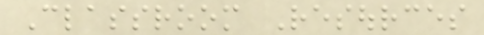Classroom Resources
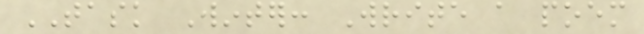TASK Winter: Write a poem
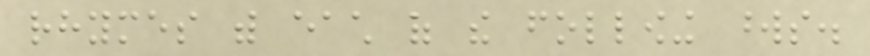rhymes with each of the following words.
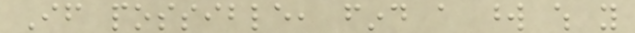If possible, find a word which you
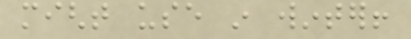might use in winter!
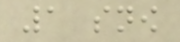1 snow
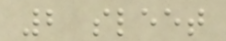2 sleet
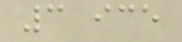3 ice
